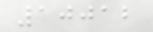10012
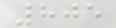805
